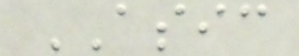ASIC
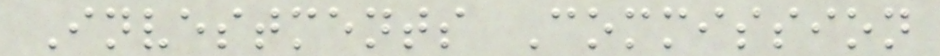Investments Commission
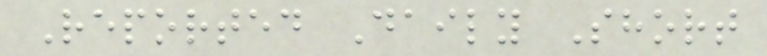Reported Daily Short
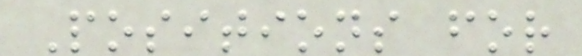Positions for
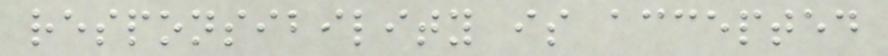responsibility is accepted
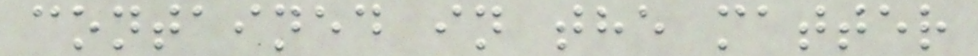contained in the matter
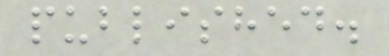published.
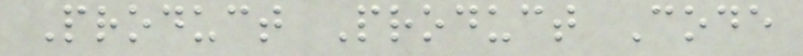Product Product Code
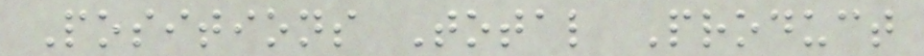Positions Total Product
